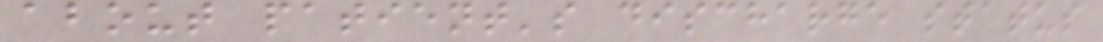about patient's discharge status
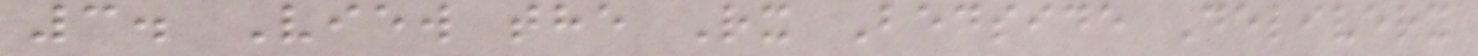3. View the Rx Bedside Delivery
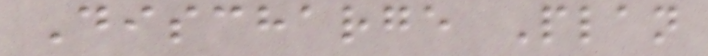Discharge Plan
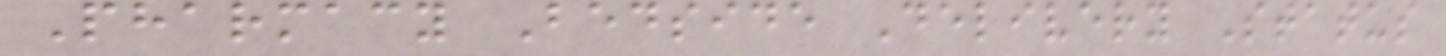Pharmacy Bedside Delivery Status
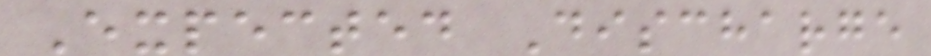Expected Discharge
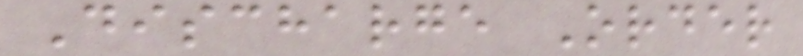Discharge Order
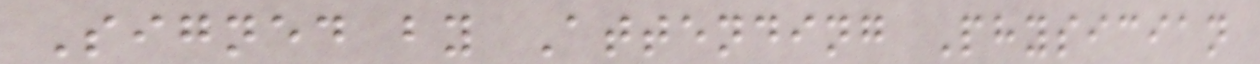Signed by Attending Physician
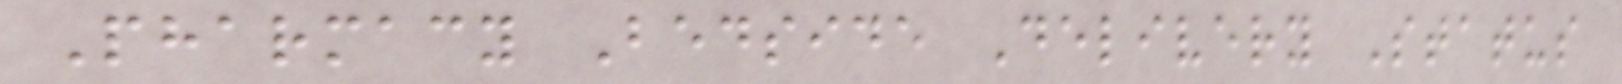Pharmacy Bedside Delivery Status
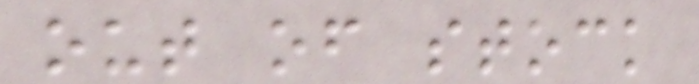out of stock
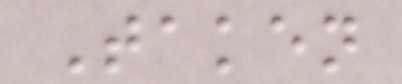Taken
